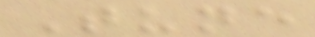Tune
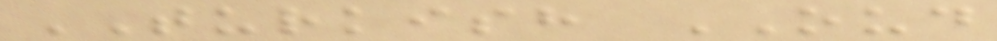TURKISH OUD
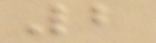2
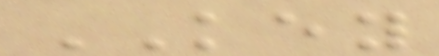KEY
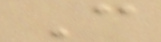C
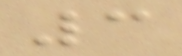3
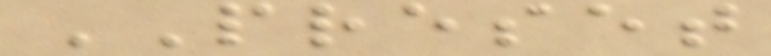PRESET
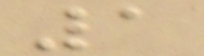1
